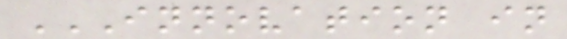INNOVATION IN
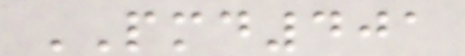PMD401
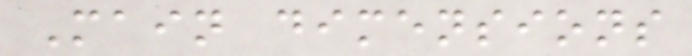Main dimensions
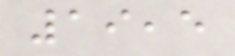19,5
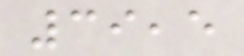39,5
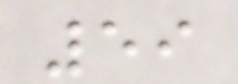59
